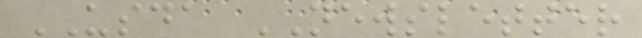USDA NEWSLETTER
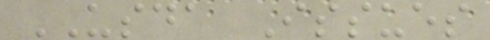USDA Issues
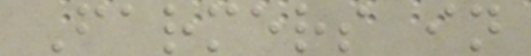Farmers in
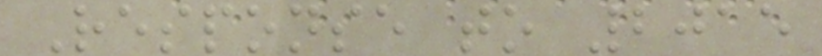Response to 2015
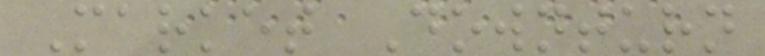Market Downturn
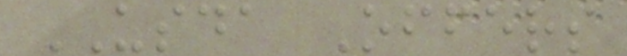USDA Offers
